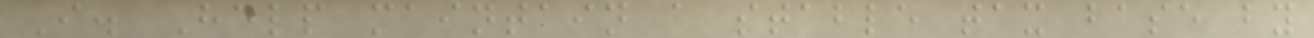I. Help maintain a stable tax base by
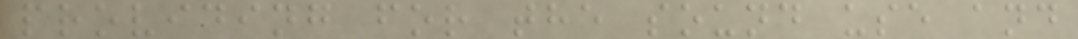providing for the sound use and
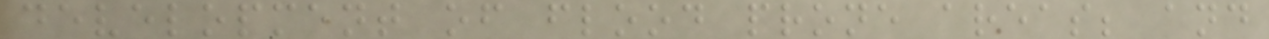development of flood prone areas; and
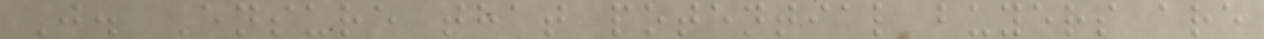J. Ensure that potential buyers are
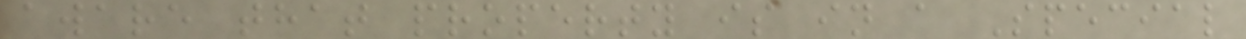aware that property is in a Special
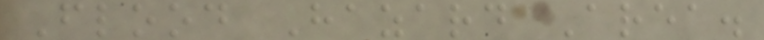Flood Hazard Area.
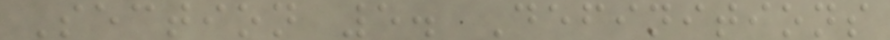Section 5. Definitions
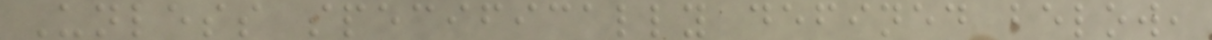Unless specifically defined below,
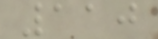110
